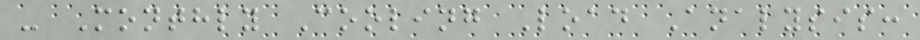- Monthly Cooling Load Analysis:
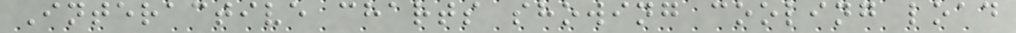Interactive charts showing cooling load
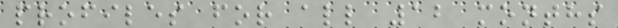profiles for all 12 months
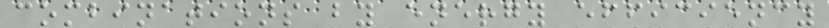combinations by energy efficiency
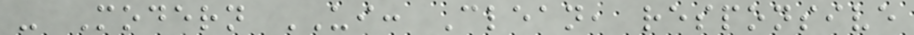- Modern UI: Clean, responsive
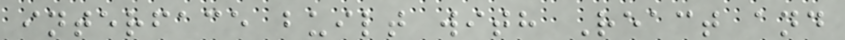interface built with React and
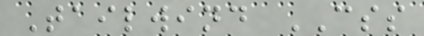Tailwind CSS
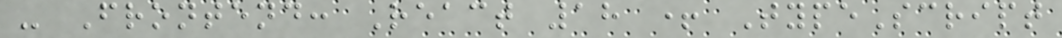- Frontend: React 18 + TypeScript
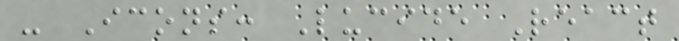- Icons: Lucide React
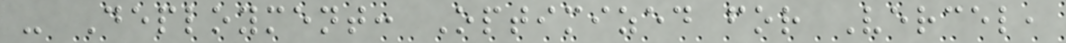- Deployment: Optimized for Vercel,
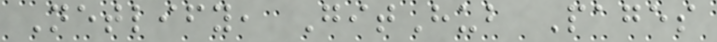Netlify, GitHub Pages
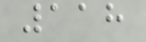118
